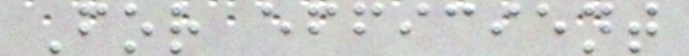For efficient
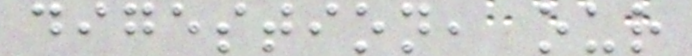digestion, our
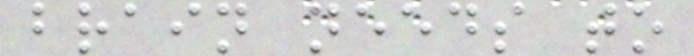brain needs to
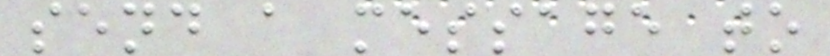send a message to
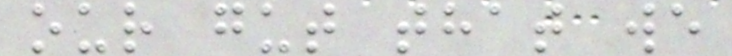our gut that we
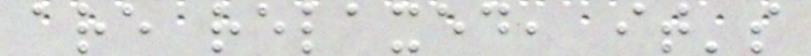are relaxed, it's
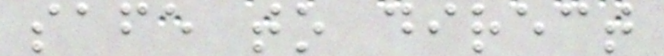safe to direct
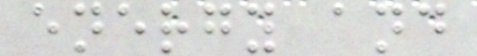energy and
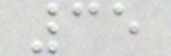35
